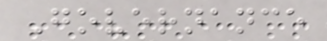Governance
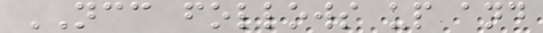NCC follows up and
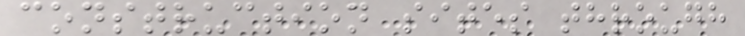construction sites through
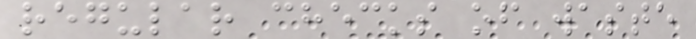regular checks of waste
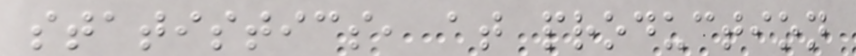statistics, at production
